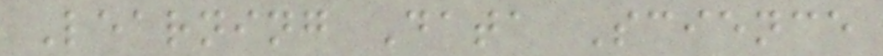Learning Data Science
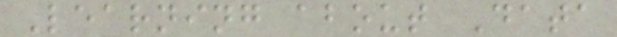Learning about Data
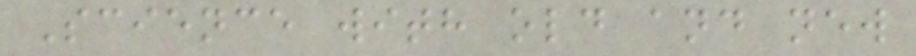Science with old and new
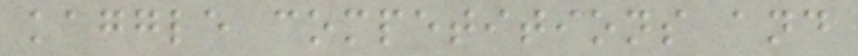kaggle competitions and
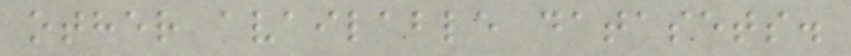other available datasets.
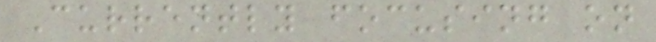Currently focusing on
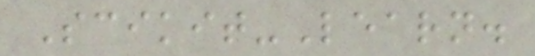Scikit-Learn.
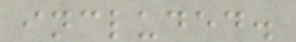included.
